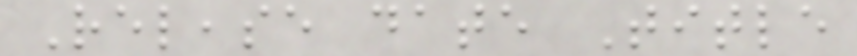Release date Title
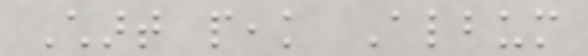Chart peak Album
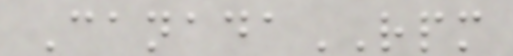CanadaRPM
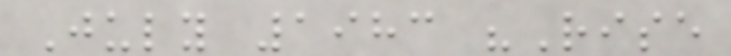July 1983 "Rise
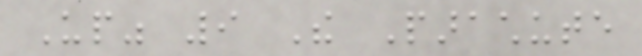Up" 9 The Parachute
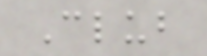Club
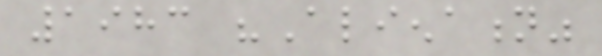1983 "Alienation"
